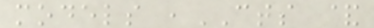models ,CTS &
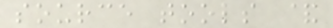source tools &
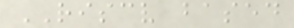RISCV based
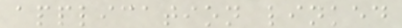application linked
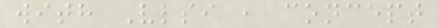with Vlsi , concept
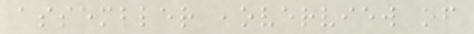assembler ,overview of
